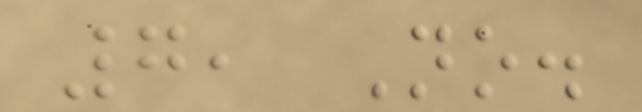7, No.
